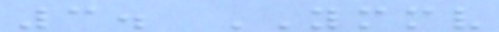3. YMMV
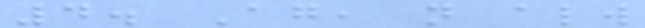4. Again, not always
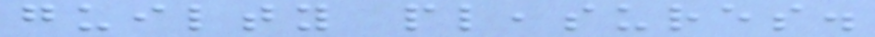guilty pleasures.
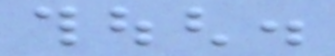though.
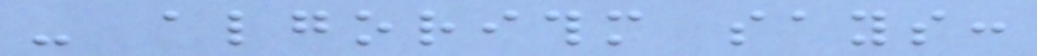- algorithm says:
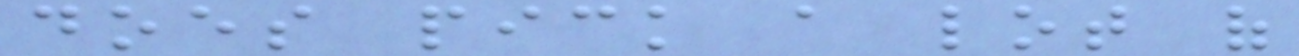does pick a lot of
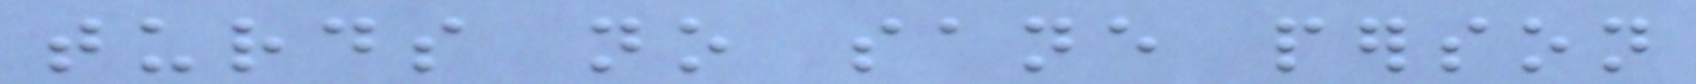turds no sane person
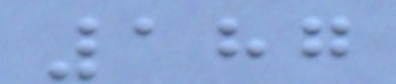187
